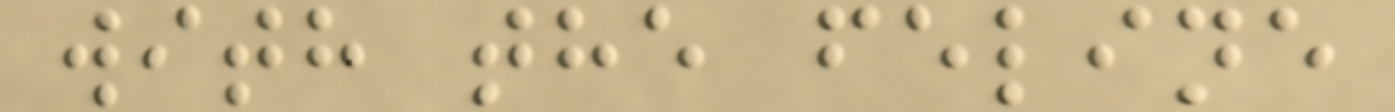with the feline
